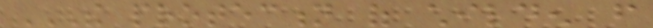THE PROTECTION OF CHILDEN FROM
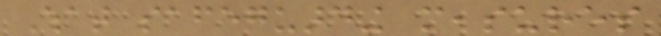What safeguarding measures
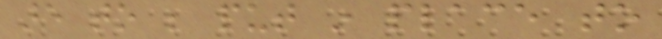are to be put in place to
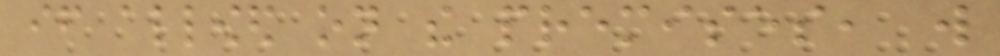if allowed on the premises, will
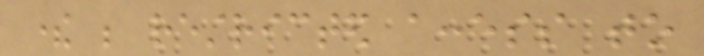there be restricted access to
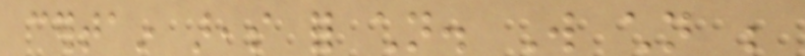certain areas for children. Will children be
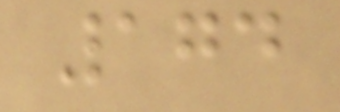174
